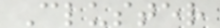Cluster
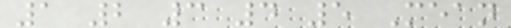1 2 3 4 5 Mean
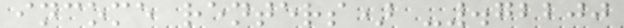income renters) -.72200
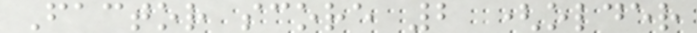Factor score 2 (older
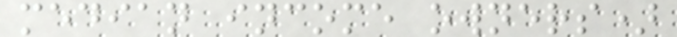median income owners)
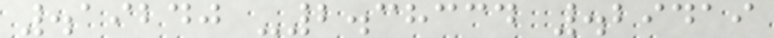.19240 -2.38334 .29419
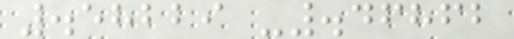.58229 -.46862
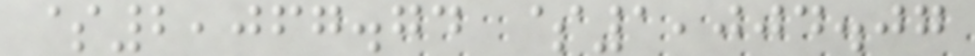$2,067.74 $1,004.07
